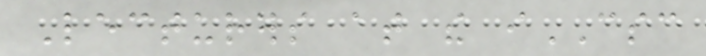Lecturers at the iCSC
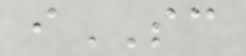iSC
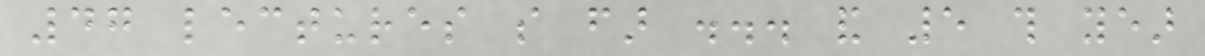47 lectures so far ... and 5 this year
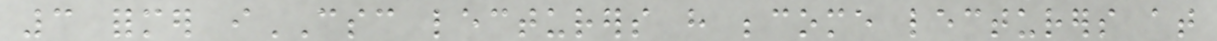3 former iCSC lecturers have become lecturers at
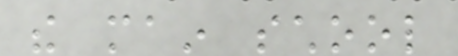the main school
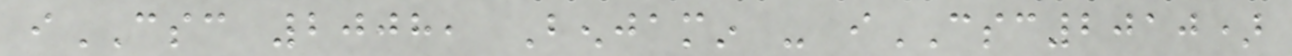iCSC 2008, Benjamin - iCSC2010)
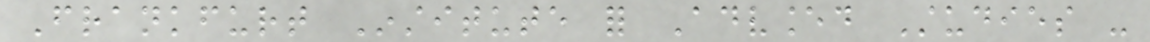Frankfurt Institute for Advanced Studies -
